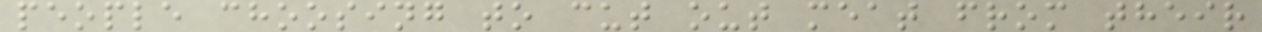people choosing to cut out meat from their
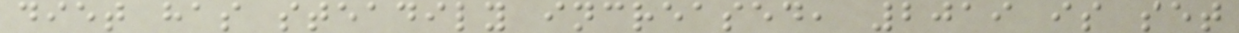diet has steadily increased, 2019 is set
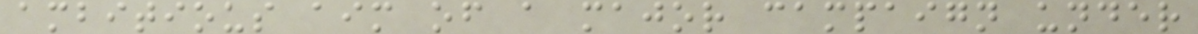ambitious aim of a major campaign under
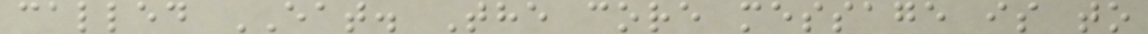called EAT. The core message is to
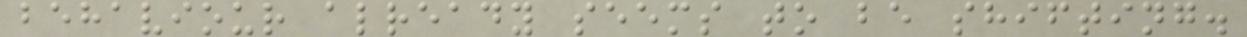behaviour already seems to be shifting.
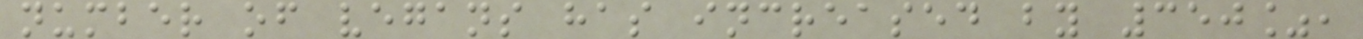number of vegans has increased by 350%,
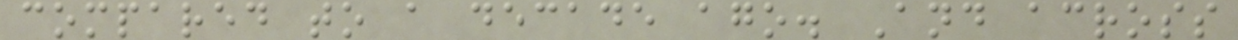compared to a decade ago. And across
